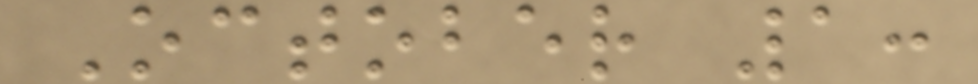October 1:
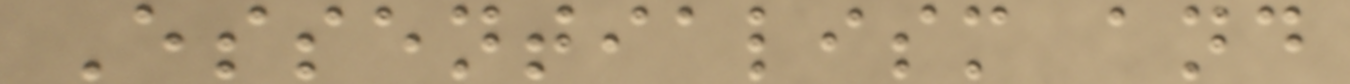Essentialism and
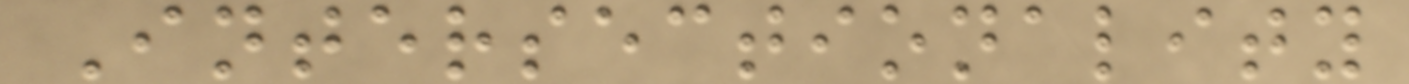Intersectionality
